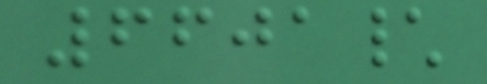6601\
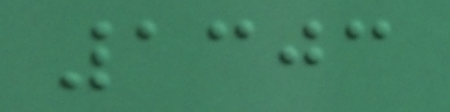1303
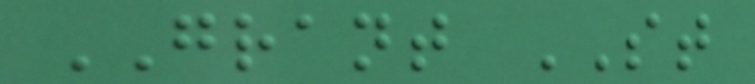GRANT ST
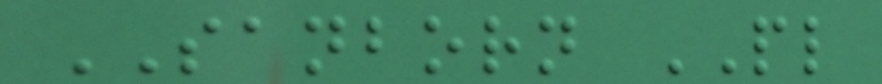SANBORN PL
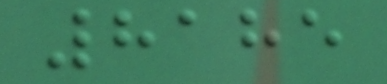8185
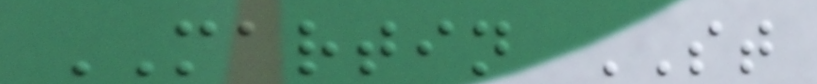MARTIN ST
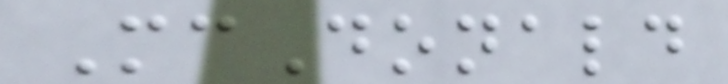McDonald
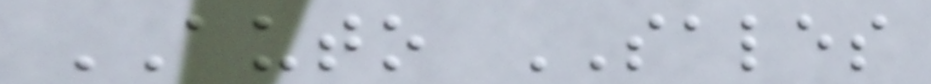AUTO SALES
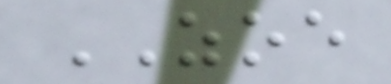ZOE
